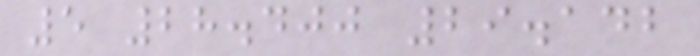5 28.400 29.142
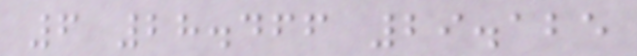6 28.466 29.125
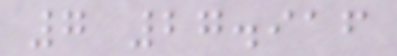7 27.916
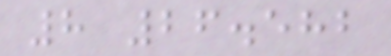8 26.582
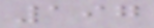197
